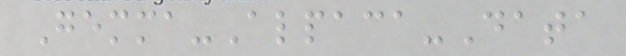Gemma-Alpaca-Data
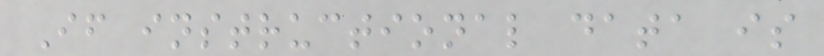If instructional data is
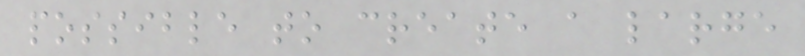possible to create a large
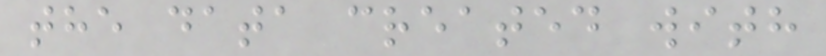the data created with
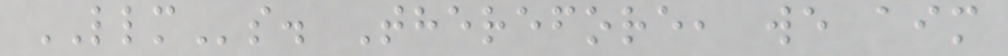LLMs. Therefore, we aim
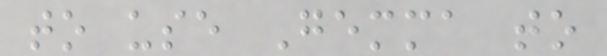to use Gemma to
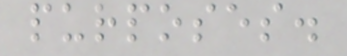purposes.
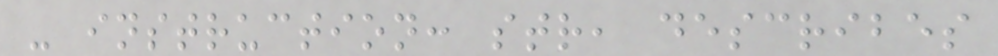- instruction: str, describes
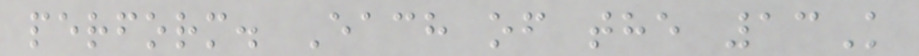perform. Each of the 13K
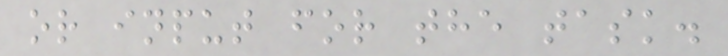or input for the task.
